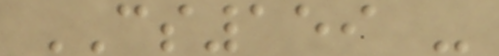CS159 -
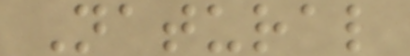Natural
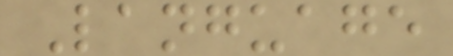Language
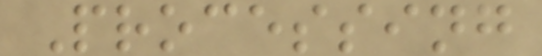Processing
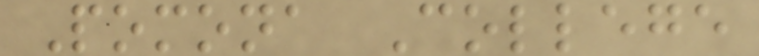Pomona College
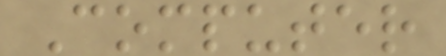Computer
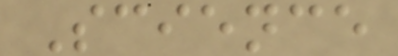Science
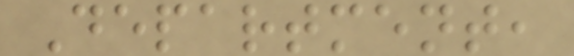Department,
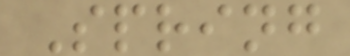Spring
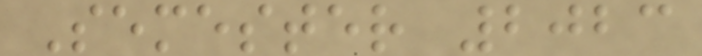Semester 2023
